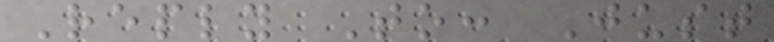Reply To: Just
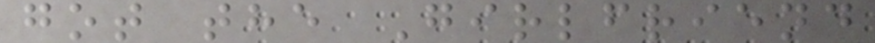got the Girlfriend
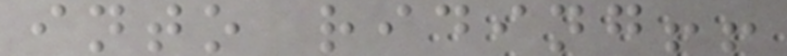into riding!!
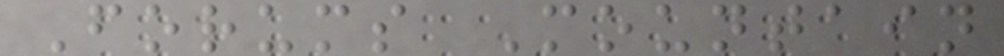Forums Mountain
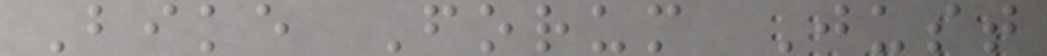Bike Forum Just
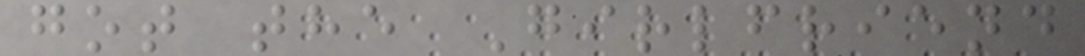got the Girlfriend
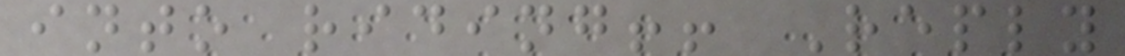into riding!! Reply
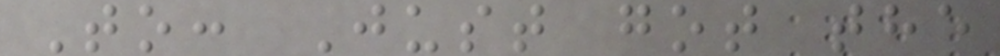To: Just got the
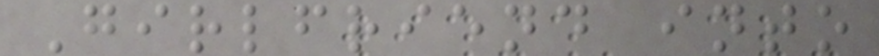Girlfriend into
